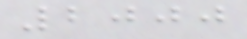2000
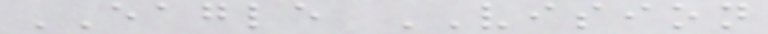EAGLE VISION
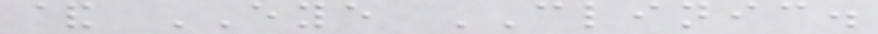& EYE CLINIC.
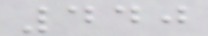440
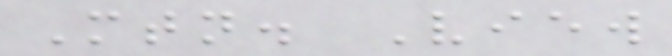Mtn. View
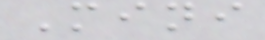Mini
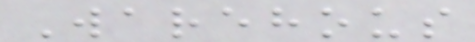Warehous
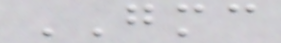GMC
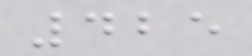425
